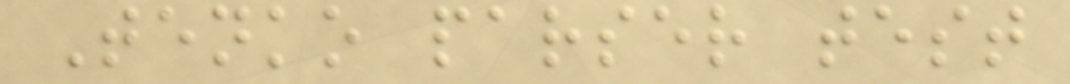Tenko parser test
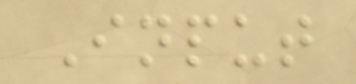Input
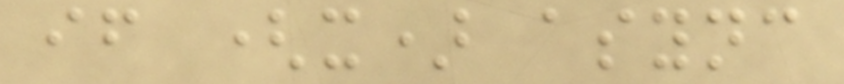if (x) async
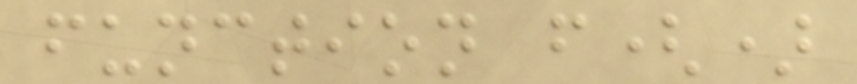function f()
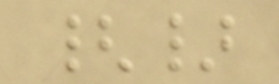{}
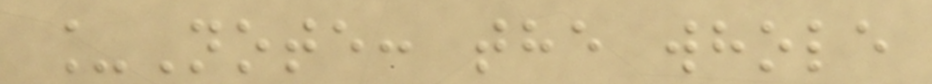_Note: the whole
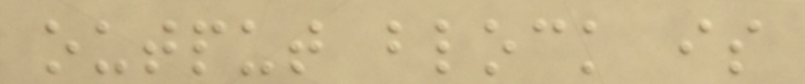output block is
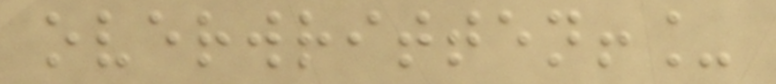overwritten!_
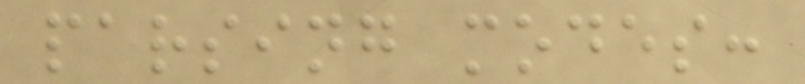parsing modes:
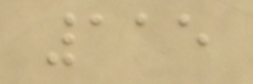115
